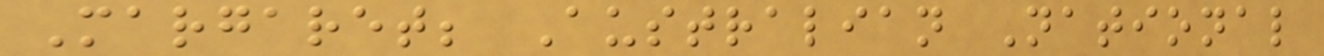Margaret; Australian National
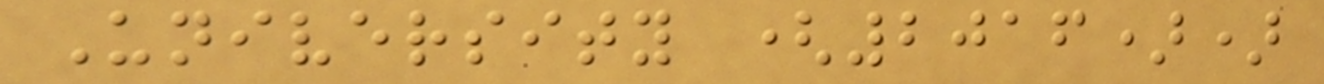University (2016))
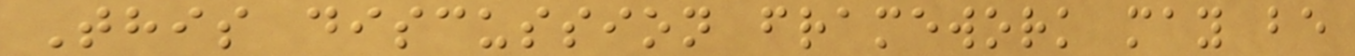This discussion framework may be
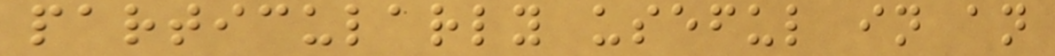particularly useful in an
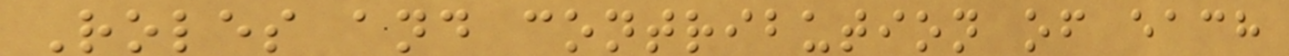Roles and contribution of each
